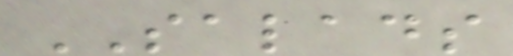SALADS
